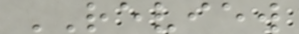REVIEW
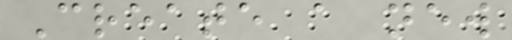Create a new
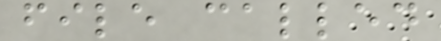file called
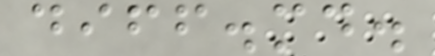diff.md.
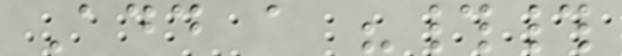Add a "##
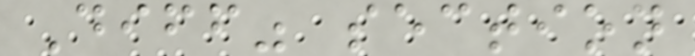Diff" section
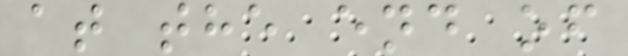at the end of
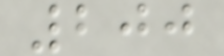200
